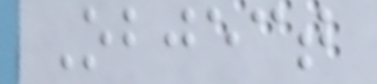Object
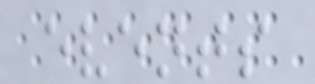events
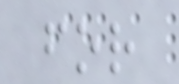for
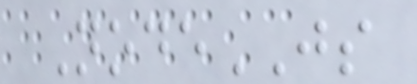NodeJS
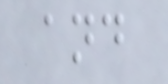and
